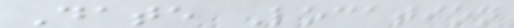Date Location
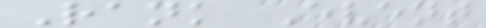Rank Event
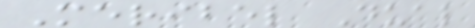Meribel Dual
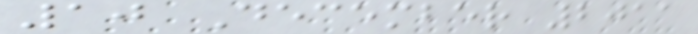10 December 2011
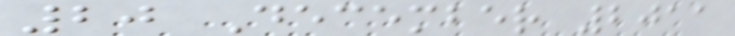20 December 2011
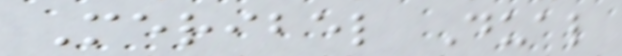Meribel Dual
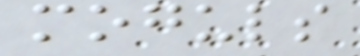moguls
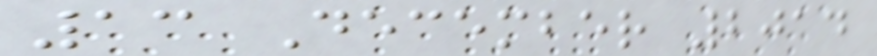13 December 2014
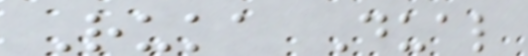Ruka Dual
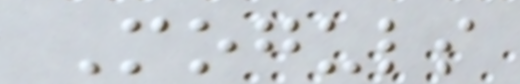Moguls
